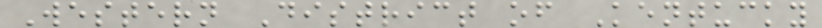Western District of Kentucky
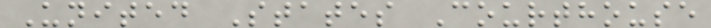United States Courthouse
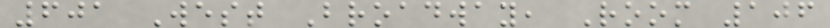601 West Broadway, Room 106
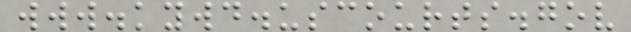www.kywd.uscourts.gov
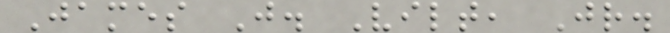James J. Vilt, Jr.
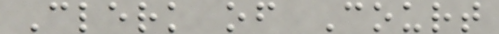Clerk of Court
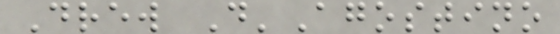Drew D'Agostino
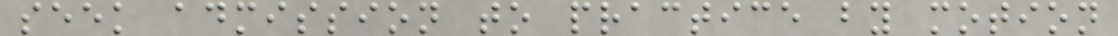seek admission to practice by motion
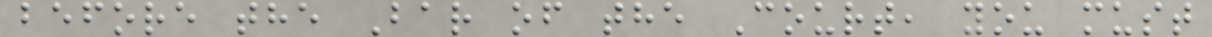before the Bar of the Court, you must
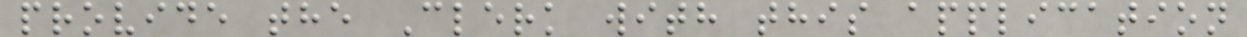provide the Clerk with this application
